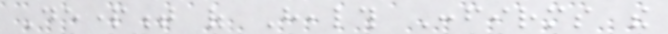Department of Health Confirms the
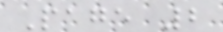Page 2
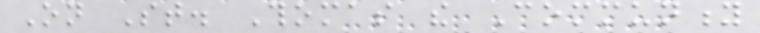On St. Thomas the Community
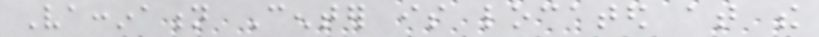Vaccination Center is located at the
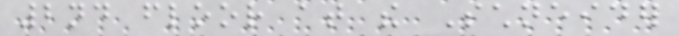2nd floor at the Schneider
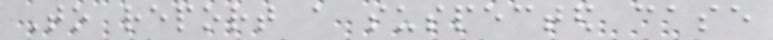To report a suspected case
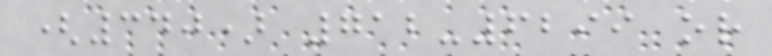(340) 712-6299 or
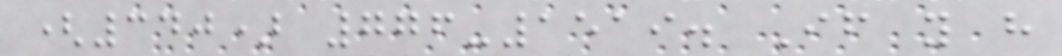(340) 776-1519. If you have
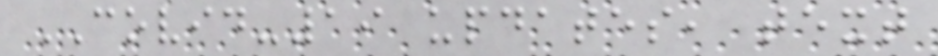COVID-19 updates, text
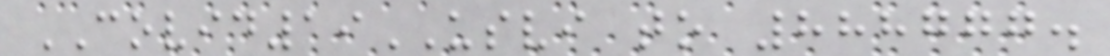COVID19USVI to 888777.
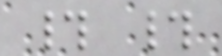# #
